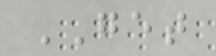GET
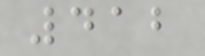412
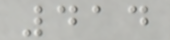414
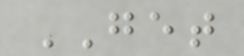GET
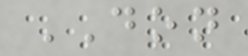DON
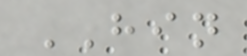HIN
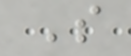S
